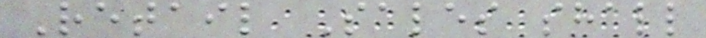Retail Sales shall
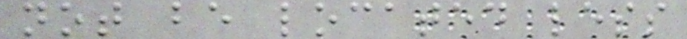not be located less
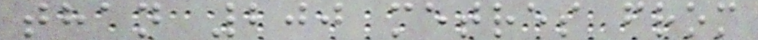than 200 metres from
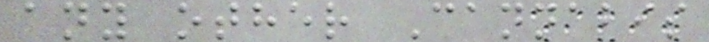any other Cannabis
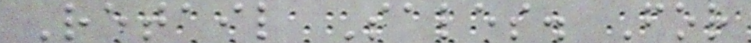Retail Sales. For
